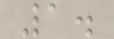1.
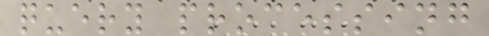query processing
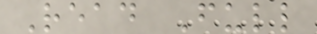Read Full
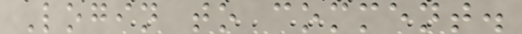Login to comment.
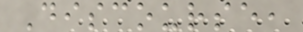Discourse,
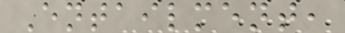Entailment,
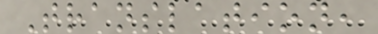Translation,
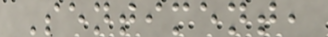Sentiment,
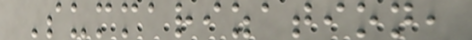Summarization,
